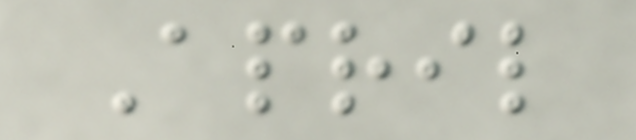April
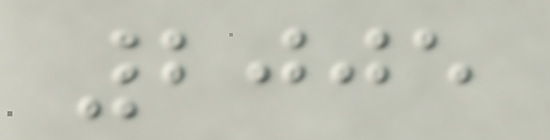2005
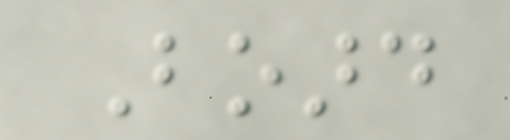Board
